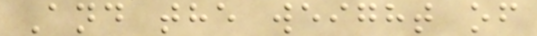And the weight of
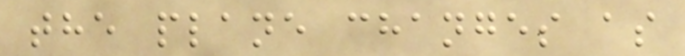the plane changes as
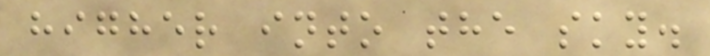higher into the sky.
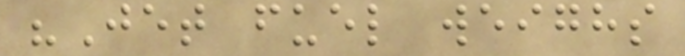"Jet fuel weighs
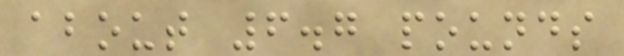about 6.7 pounds
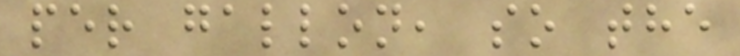per gallon, so the
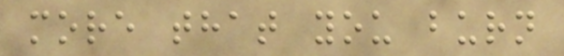more that you burn
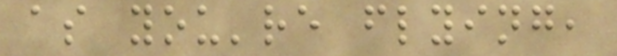as you're flying,
